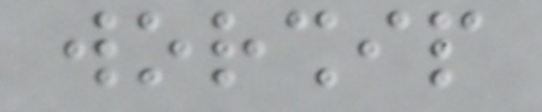worship
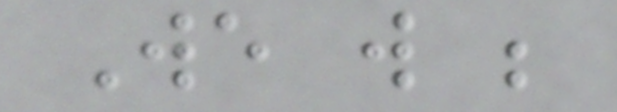We will be
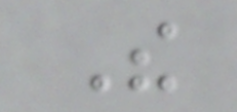The
